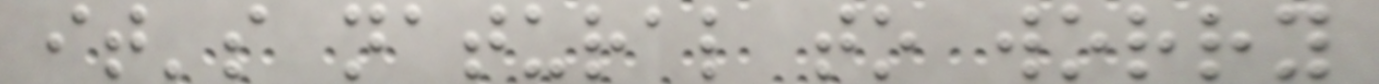it's natural to worry
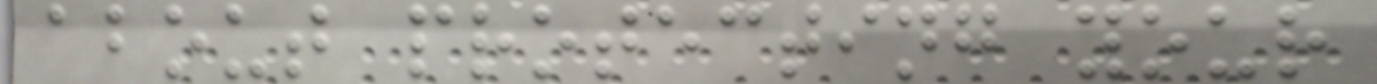about protecting your
